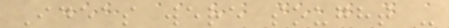Ideas were sought -
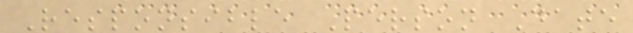Responsible Person Date
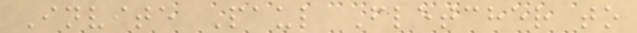Invite Paul Fletcher to
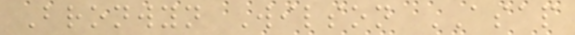Bronwyn Wilson ASAP
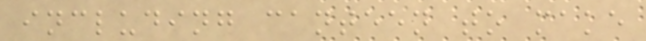including canteen to make
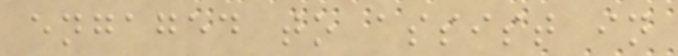engaged to assist in
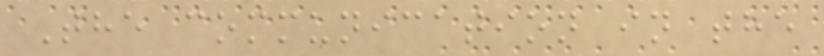The communication in the
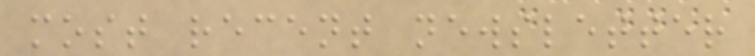most recent newsletter
